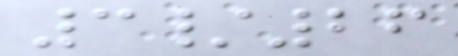3/26
